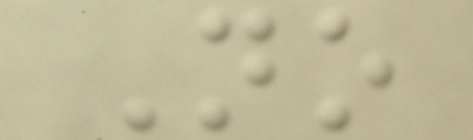No
